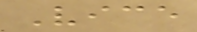Vice
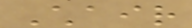Chair
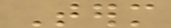Term
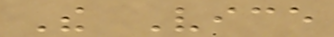The Vice
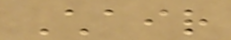Chair
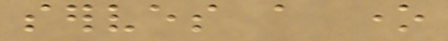serves a one
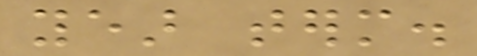year term.
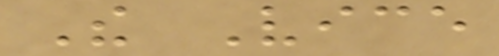The Vice
